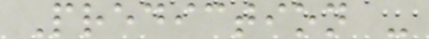Prediction -
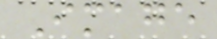Image
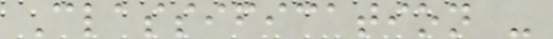Classification -
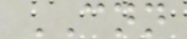CNN
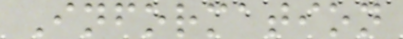Information
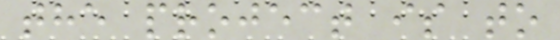the project is to
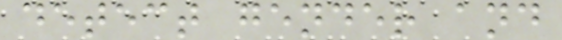detect gender and
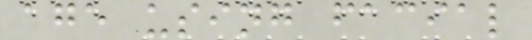age using facial
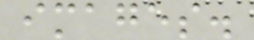images.
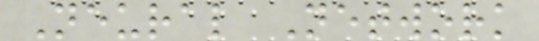Neural Network
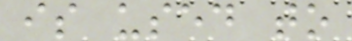is used to
